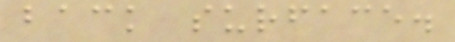back surface.
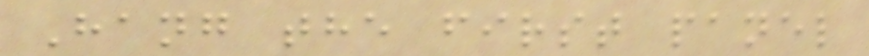Hang the first panel
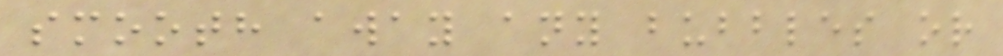smooth away any bubbles or
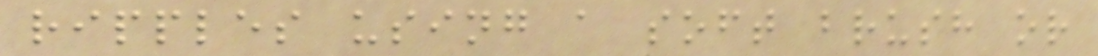ripples using a soft brush or
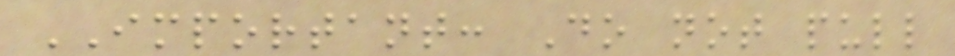IMPORTANT: Do not pull
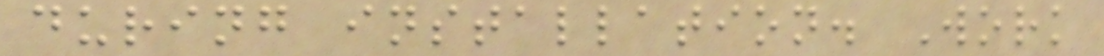during installation. Work
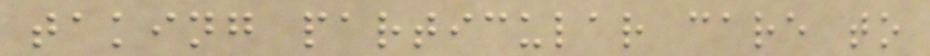taking particular care to
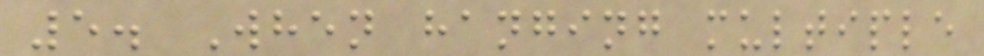5. When hanging multiple
